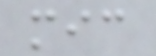mic
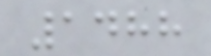1488
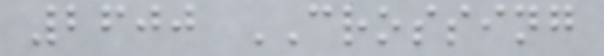2600 CROSSING
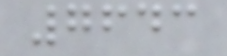7643
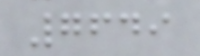7649
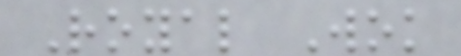Royal Wok
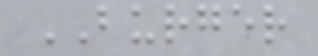BURGER
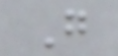G
